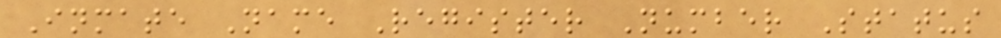Inmate Name Register Number Status
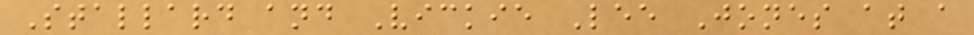Stallard and Vickie Lee Jones at a
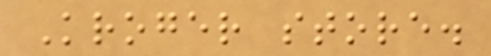Kroger store.
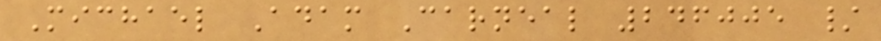Michael Adam Carneal 246005 /
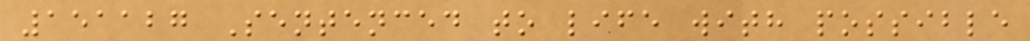151127 Sentenced to life with possible
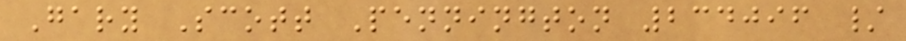Gary Scott Pennington 234096 /
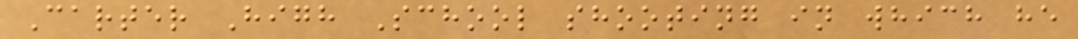Carter High School shooting in which he
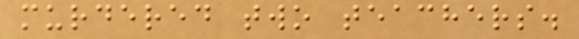murdered two teachers.
